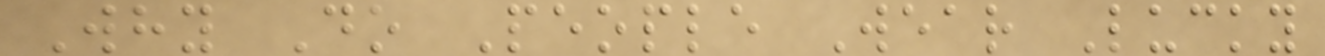Why Do People Wear Lucky
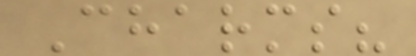Charms?
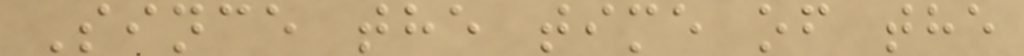Since the time of the
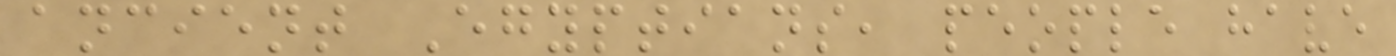ancient Egyptians, people have
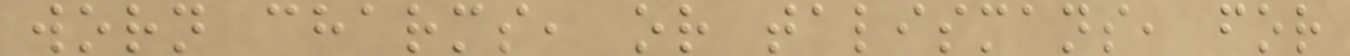worn charms, or talismans, for
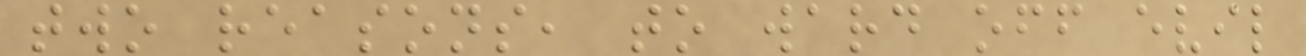two reasons, to ward off evil
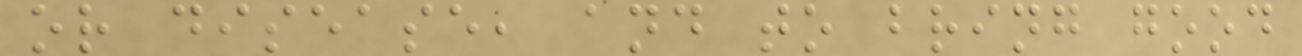or disease, and to bring good
